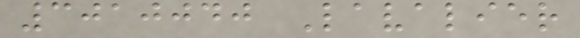3010040 Lavalier
